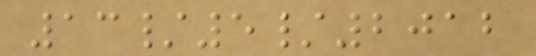13/5/2012
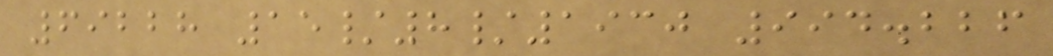69228 15/8/1930 994.226
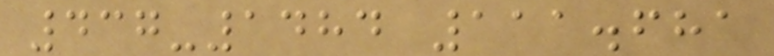437-1484 111.681
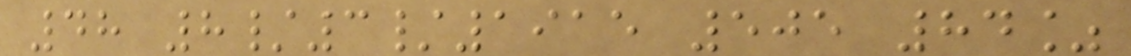48 8/3/1915 505 84%
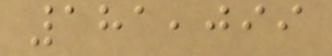181,099
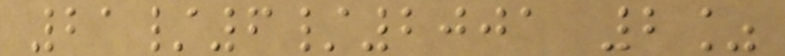21/6/2001 2%
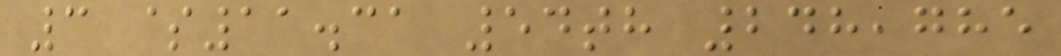3 $11.31 54th 248,785
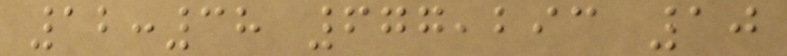12:38 677,293 10
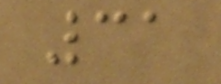31
